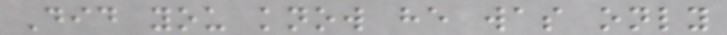Did you know he was only
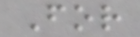For
